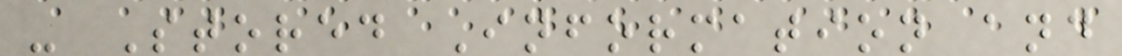- Stored Information and
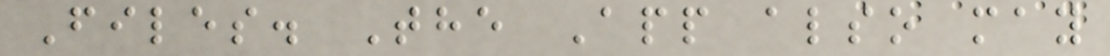Files. The App also may
